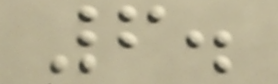6.
